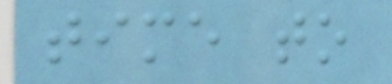time to
